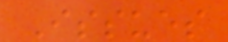Issues
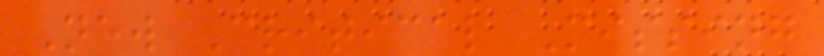New Critical Missing
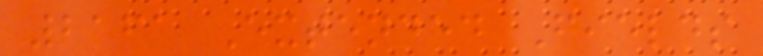2161 Extended Fields
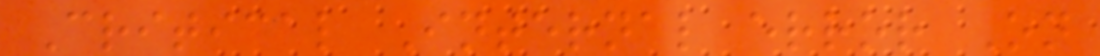Critical Internal error On
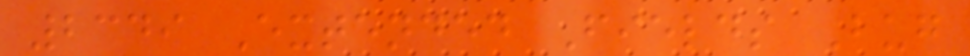2349 Extended Fields Bug
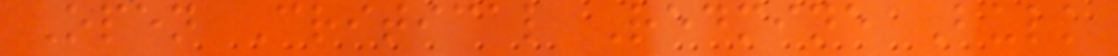Open Critical Redmine Bulk
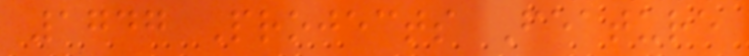1747 Projects Feature
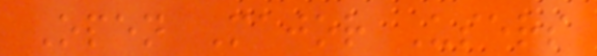Open Major Users
